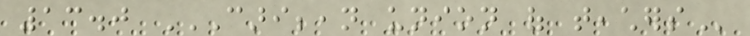13.0 CARIBBEAN UNION OF TEACHERS
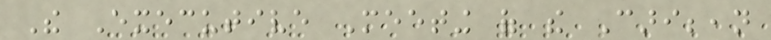The Executive Meeting of the Caribbean
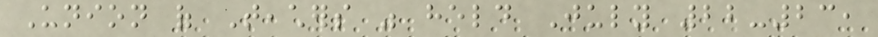Union of Teachers was held July 22-23,
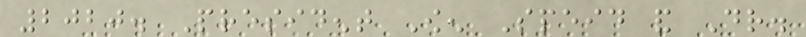2020. President Owen Speid and Dr.
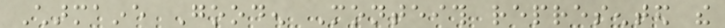Charmaine Gooden Monteith represented the
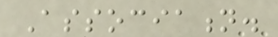Association.
